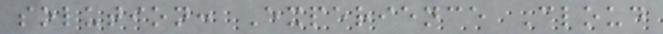solution: Experience Cloud
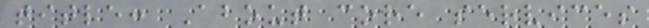title: About core services
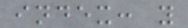index: y
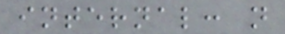internal: n
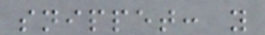snippet: y
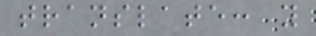translate: y
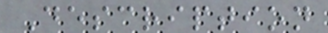Description
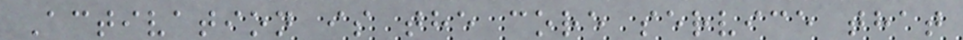Activation is the core service that
